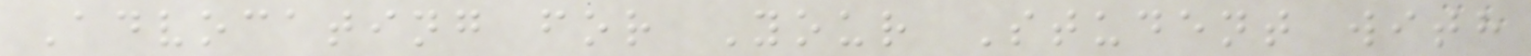Advocating for Your Student with
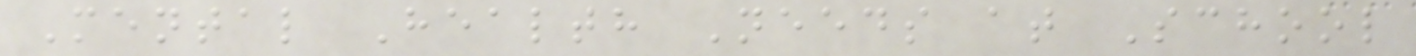Mental Health Needs at School
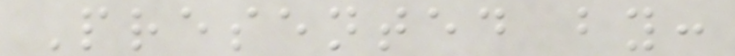Presented by:
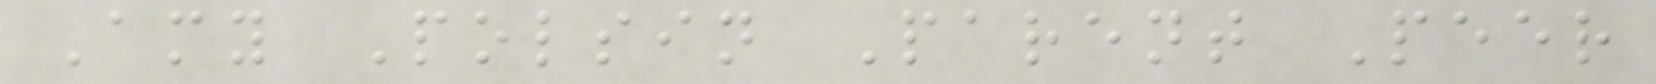Amy Polsin Parent Peer
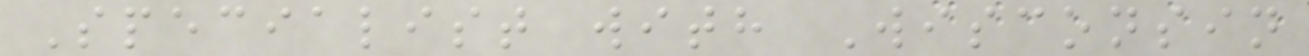Specialist with Wisconsin
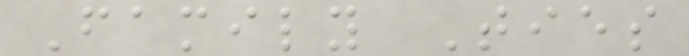Family Ties
